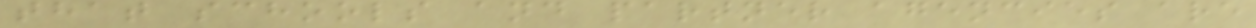that schools and partner agencies are
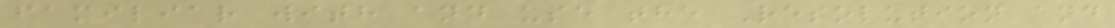familiar with and use the Resolution and
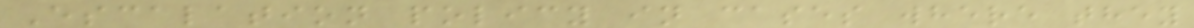Escalation policy in cases where they
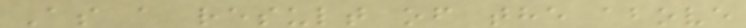As a result of the above
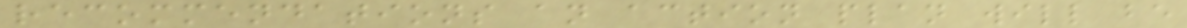recommendations an action plan will be
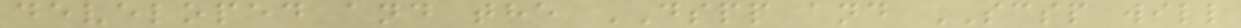developed and the DSPP and SCSP will
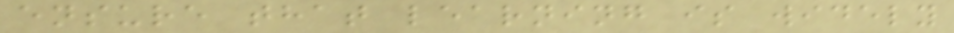ensure that learning is widely
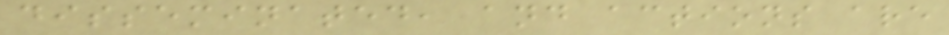disseminated, and actions are
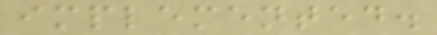implemented.
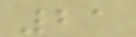21
